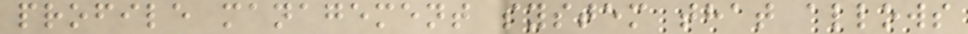profile management system that allows
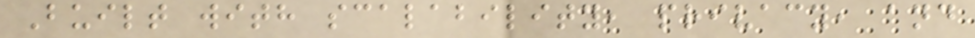Built with scalability, privacy, and
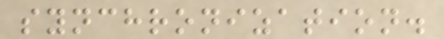synchronization.
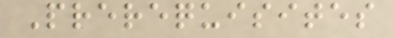Prerequisites
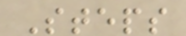Steps
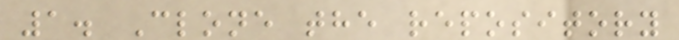1. Clone the repository
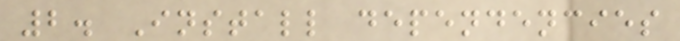2. Install dependencies
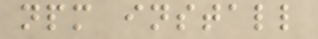npm install
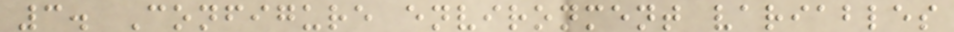3. Configure environment variables
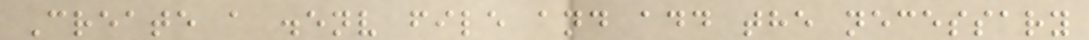Create a .env file and add the necessary
